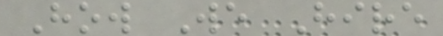How We Hire
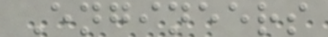Engineers
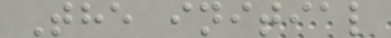The initial
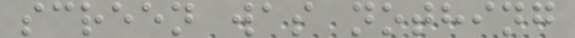screen was nothing
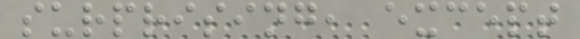surprising, except
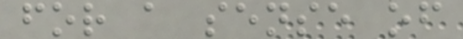for a sense of
